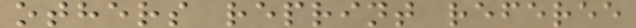others reprint referee
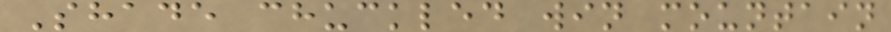Shade chuckled win mountain
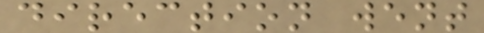direction went
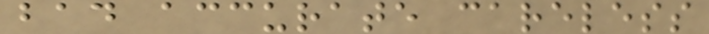bad accurate careless
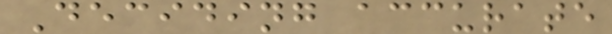Deciding accurate
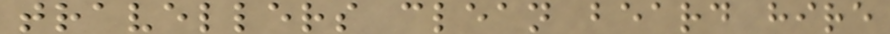travellers clean beard hire
